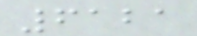6121
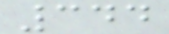344
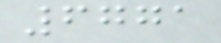6771
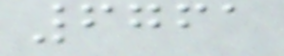6761
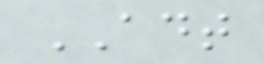ADT
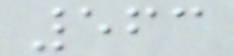563
